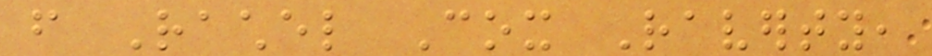from Rachel Cox Raverty,
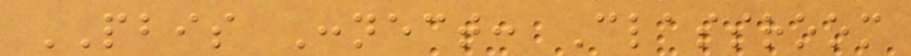PBIS Connect: Classroom
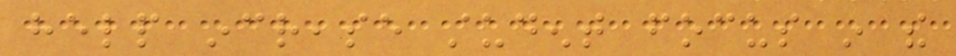help increase student focus in the
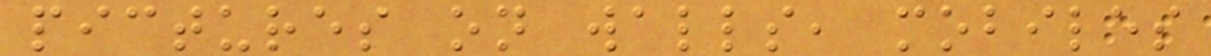pictures on walls, mobiles
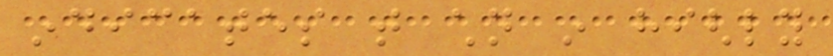indicates that children in highly
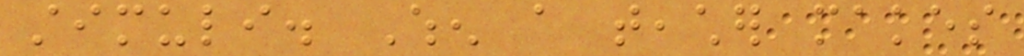stimuli. When a teacher makes
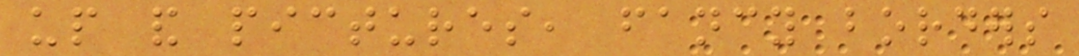up and pictures, fancy borders
